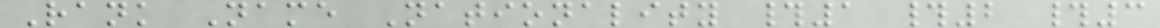Rank Name Nationality #1 #2 #3
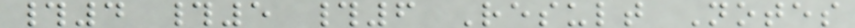#4 #5 #6 Result Notes
